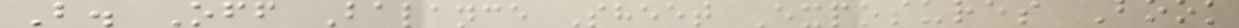B. Off Balance Sheet Exposures Book
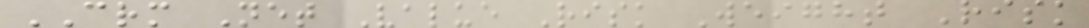CRM Net Value Risk Weight Risk
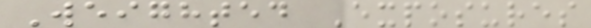Weighted Exposures
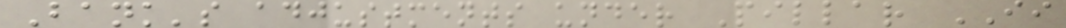Bank's adjustments under Pillar II
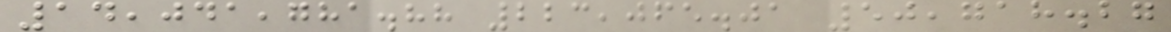14,041,781.88 223,065.01 50,718.27
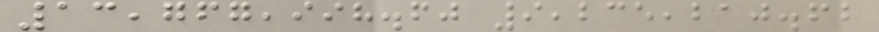13,767,998.60 9,235,210.62
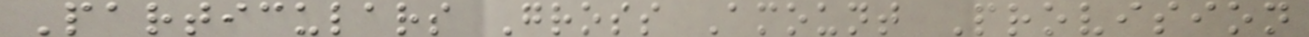Particulars Gross Amount Provision
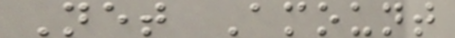Net Amount
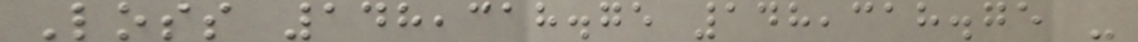Loss 148,318.75 148,318.75 -
